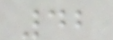42
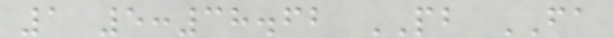1 5:38.62 PB FA
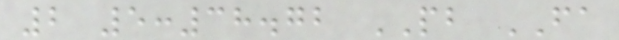2 5:38.72 PB FA
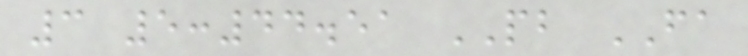3 5:44.51 PB FA
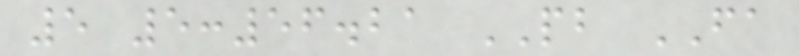5 5:56.21 PB FA
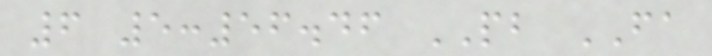6 5:56.46 PB FA
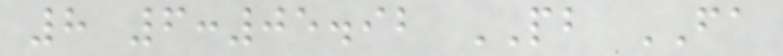8 6:05.92 PB FA
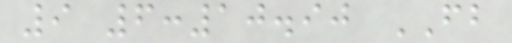9 6:10.90 FB
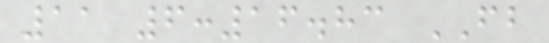11 6:16.83 FB
